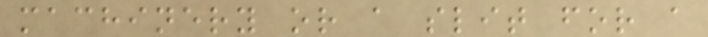machinery or a slit for a
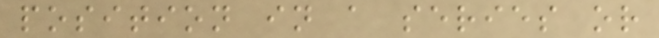position in a series or
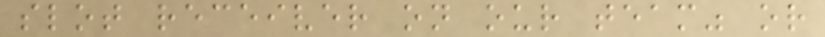slot receiver on our team" or
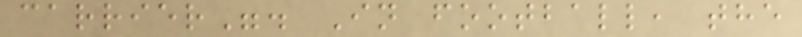carrier". In football, the
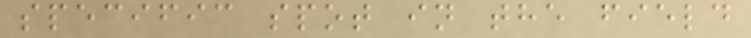specific spot in the field
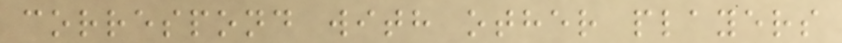correspond with other players
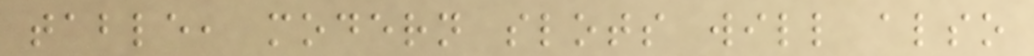table, modern slots will also
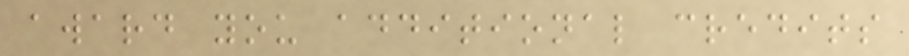award you additional credits
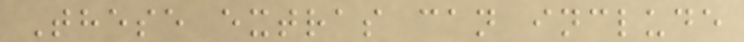These extras can include
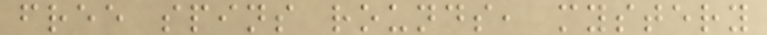free spins rounds, mystery
